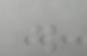.
